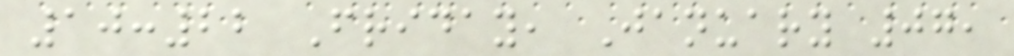10:22 Friday, January 07,
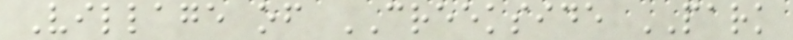Village of CREEKSIDE PARK
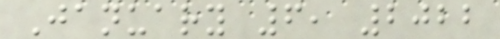January 6, 2022
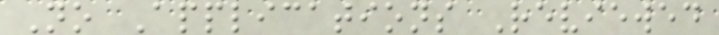No Applications Reviewed
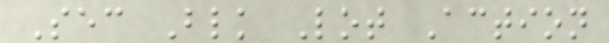Sec Blk Lot Action
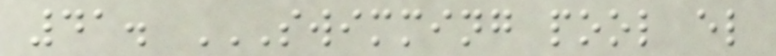41. SWIMMING POOL EL
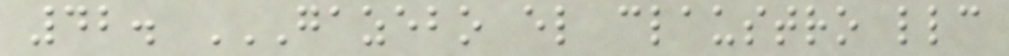42. GAZEBO EL CLAUSTRO LLC
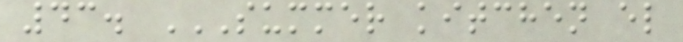43. SUMMER KITCHEN EL
